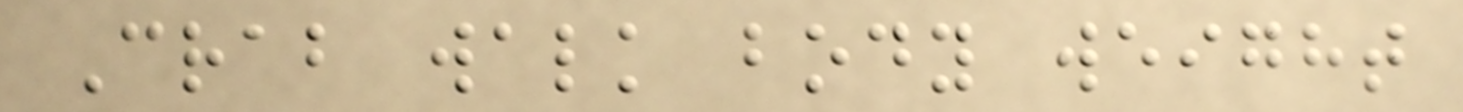Crab walk body weight
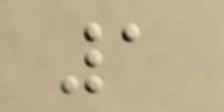1
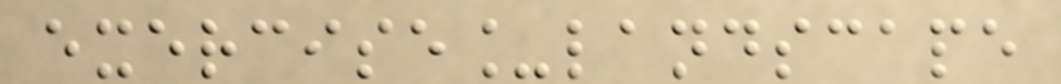exercise_landscape
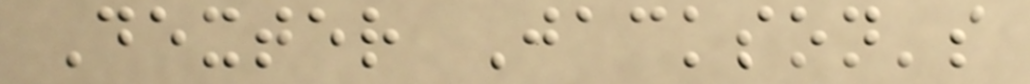Dexter Jackson's
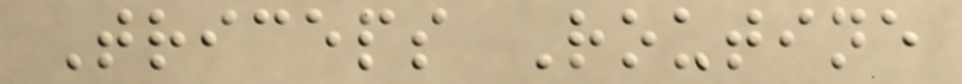Triceps Routine
